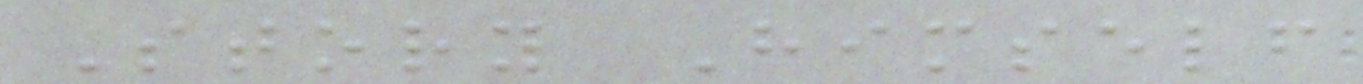Story Himself
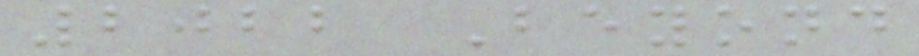2022 Beyond
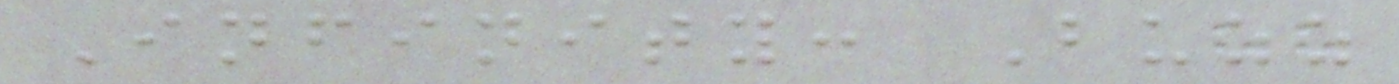Infinity: Buzz
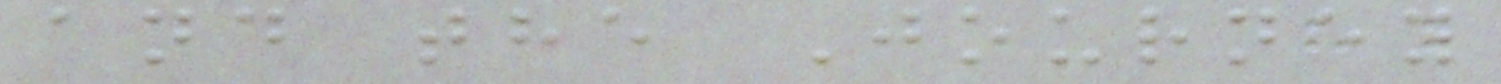and the Journey
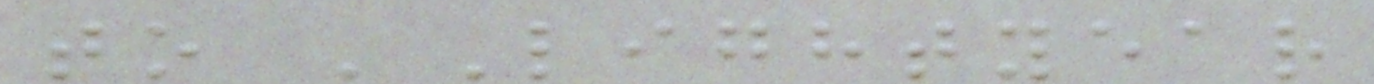to 'Lightyear
